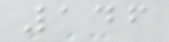146
